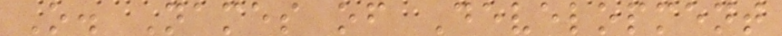O. Names of Development
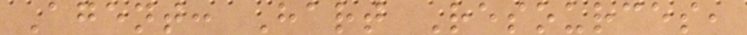Agent: Hart Resources,
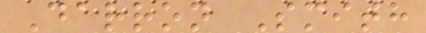Darron Smith
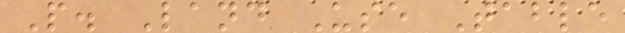P. Land Use Table
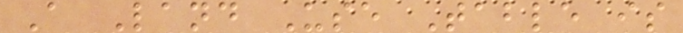A Land Use Table is
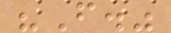"F."
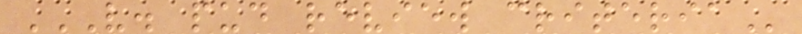V. PUD REVIEW CRITERIA
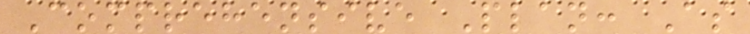Comprehensive Plan: As
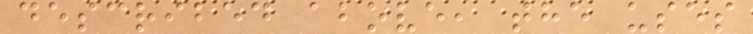described above, the uses
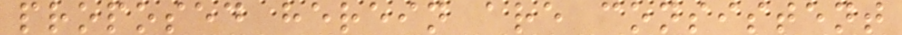proposed herein are consistent
